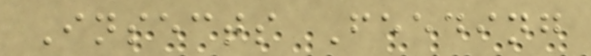Insects Feeding
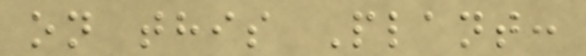on this Plant:
